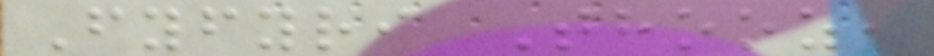Fyfyri Thooz,
